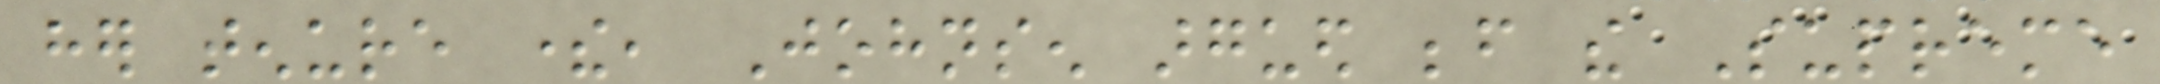her tenure there, Johnsen argued before the Supreme
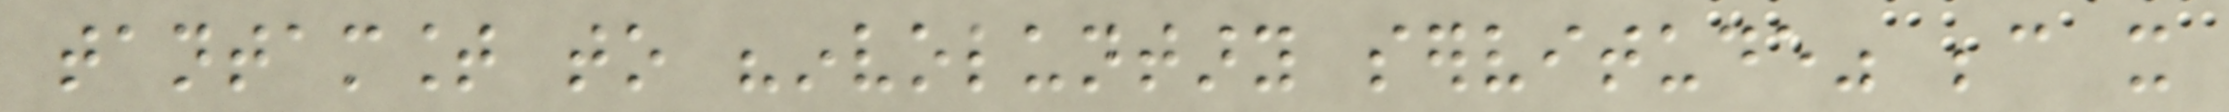tantamount to "involuntary servitude" because it
